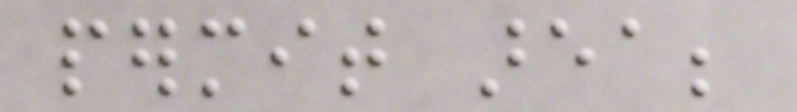permit area;
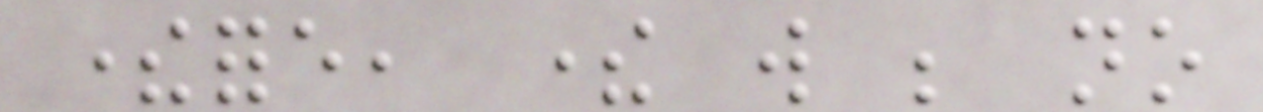therefore, there will be no
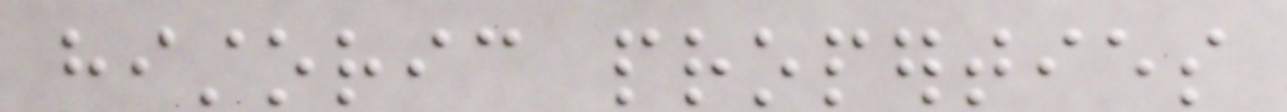historic properties
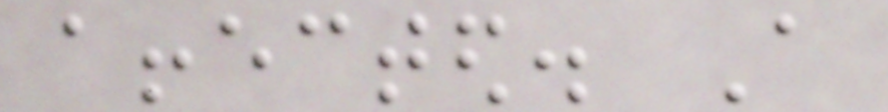affected. A
